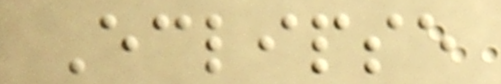Eclipse
